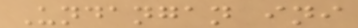Undangan ini
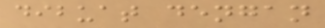dibuat dengan
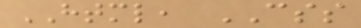HTML, CSS
